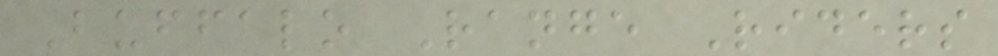Buffalo Range Riders
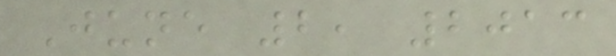June 2, 2013
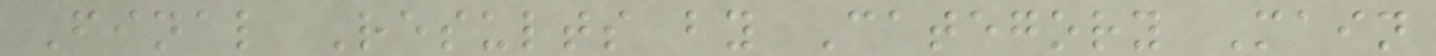Final Results by Category Main
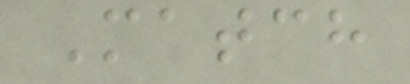Match
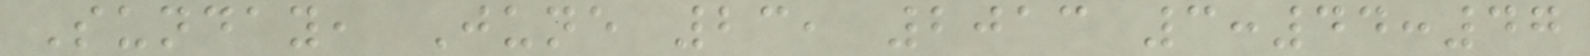Sunday, June 23, 2013 3:44:47
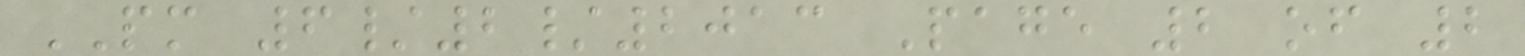PM 6/2/2013 Page 2 of 2
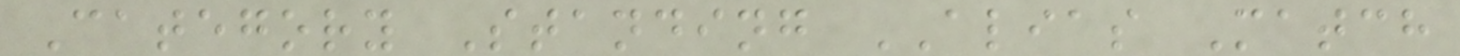Category Standing ALIAS Match
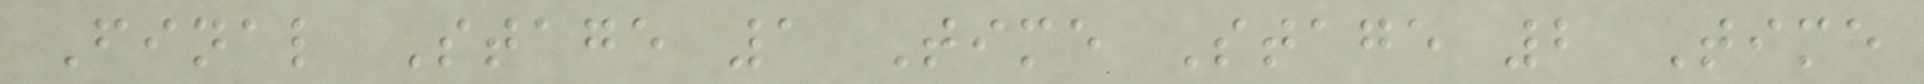Final Stage 1 Time Stage 2 Time
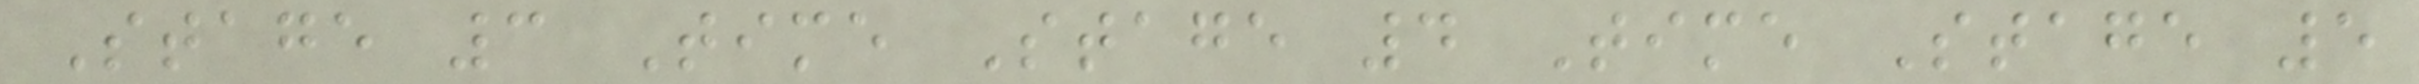Stage 3 Time Stage 4 Time Stage 5
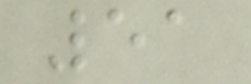51
